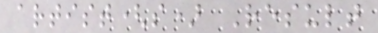artist(s) Result
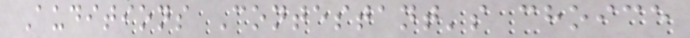Auditions Contestant's choice
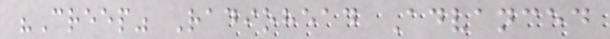"Creep" Radiohead Advanced
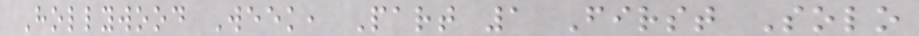Hollywood Week, Part 1 First Solo
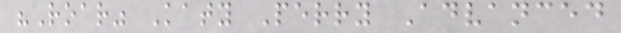"Roar" Katy Perry Advanced
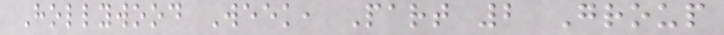Hollywood Week, Part 2 Group
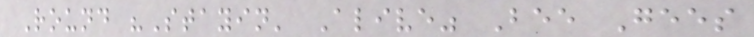Round "Stayin' Alive" Bee Gees
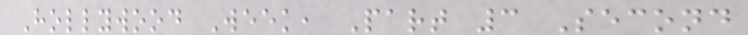Hollywood Week, Part 3 Second
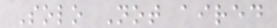Solo Not aired
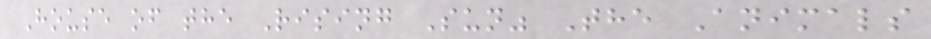House of the Rising Sun" The Animals
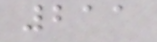211
